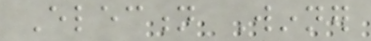Election Winner
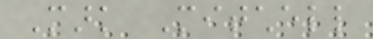Mark Mitchell
